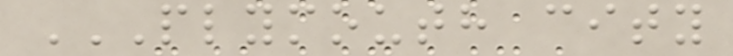PLYMOUTH CITY
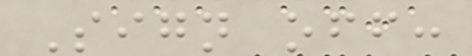Sign off:
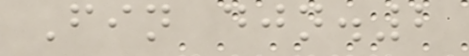Fin djn.2
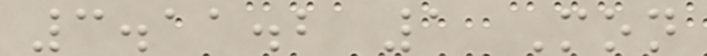3.11.2 1 Mon
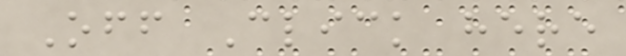Off Click here
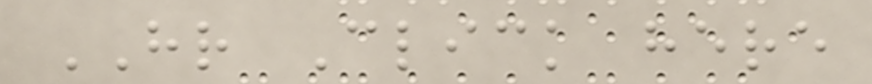HR Click here
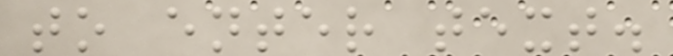to enter text.
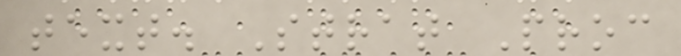text. Strat Proc
